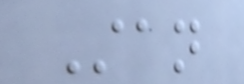Stan
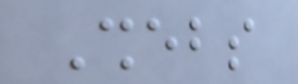Shebs
